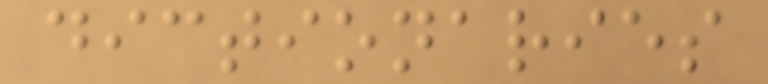dictionaries
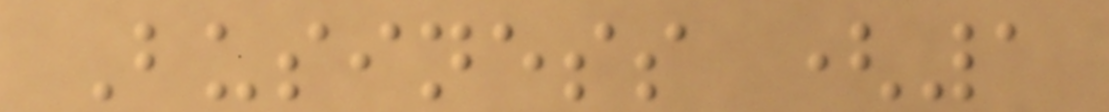Business (1
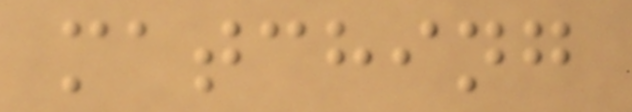matching
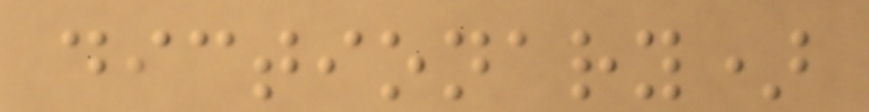dictionary)
